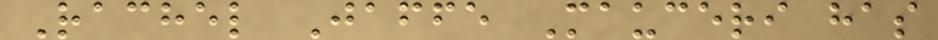Rachel Jaffe Mauceri has
